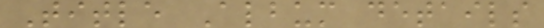Title Album details
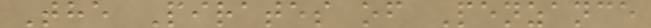The Pirates of Penzance
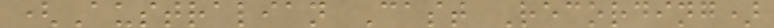(Australian Cast Recording)
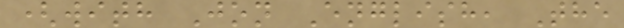(with Jon English, The
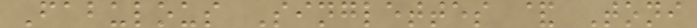Fabulous Singlettes & Toni
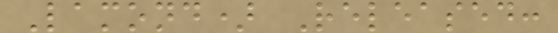Lamond) Released:
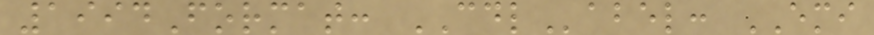1994Format: CDLabel: EMI
